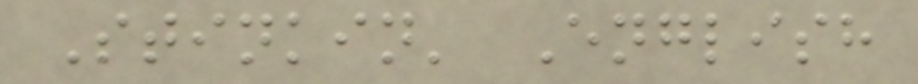Stinkin' English
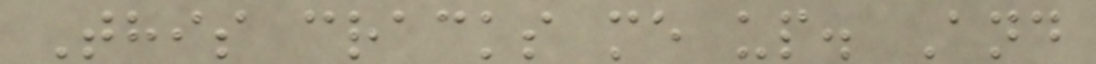This cracks me up. And
